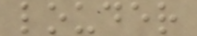louder
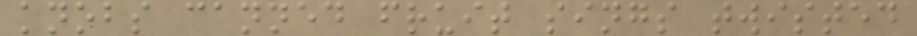knobs canned fruit sings twisted
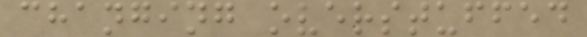changing overstuffed
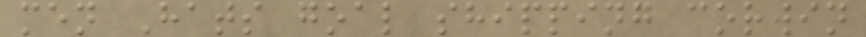men Hats goal shipping corwin
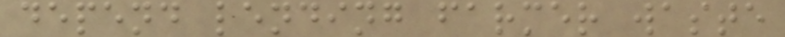depend lending farmer waste
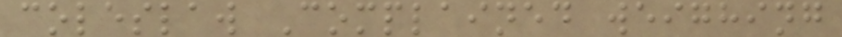coleslaw Complained weighing
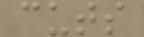cuts
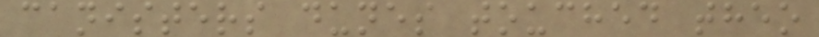canisters dunes touched theo
